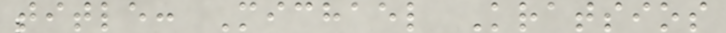title: Michael Kratsios
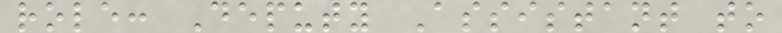role: Deputy Assistant to
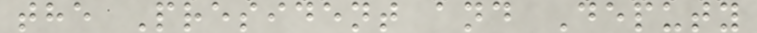the President and Deputy
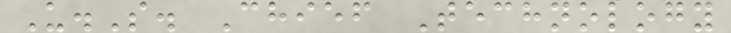U.S. Chief Technology
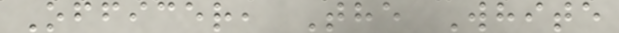Officer, The White
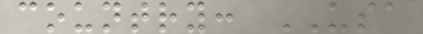country: USA
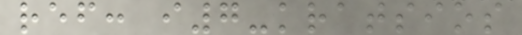ref: i7-kratsios
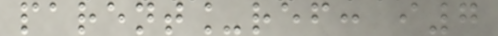parent_ref: i7
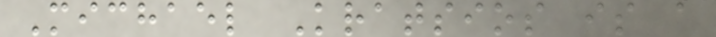Michael Kratsios is a
